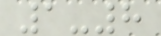1-8
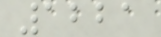1221
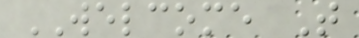WELCOME T
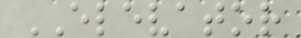ELEVATOR
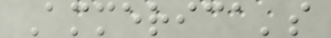Ammerica's
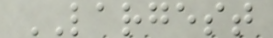LARGEST
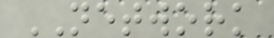NETWORK
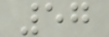57
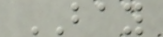BAY
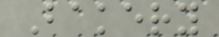Bakery
